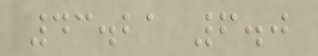43.21 6.0
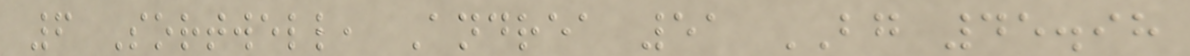6 Sortwell, Andrea 51 BG 45.98
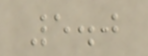5.0
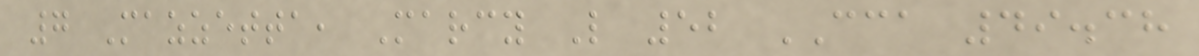7 Mazzetta, Marcy L 52 CCA 49.38
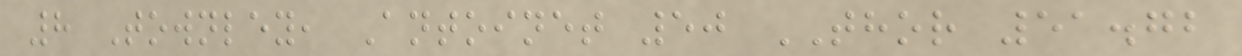8 Townley, Antoinet 50 THOR 51.72
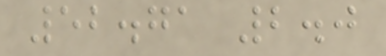52.71 2.0
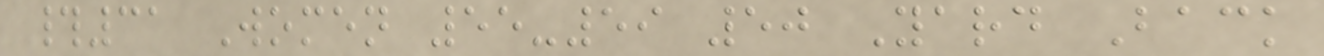#31 Women 55-59 50 Yard Back
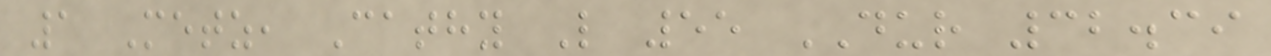1 Metz, Cathy L 55 DUR 32.39
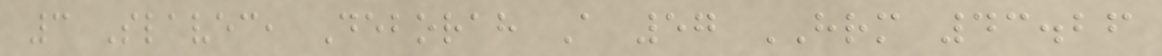3 Slavec, Deborah A 57 HRM 43.26
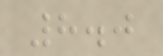8.0
